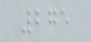275
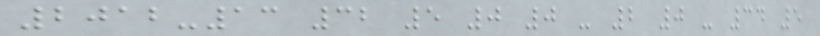2012-13 32 5 0 0 - 2 0 - 34 5
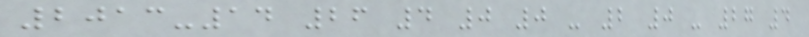2013-14 26 4 0 0 - 2 0 - 27 4
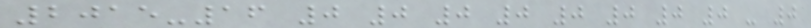2015-16 0 0 0 0 0 0 0 0 - 0
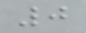0
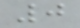0
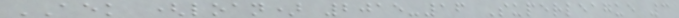AEK (loan) 2015-16 Superleague 3
